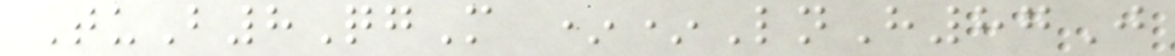TuB8QgM **LnH87J
